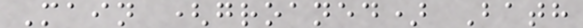Main (groaned) Bath
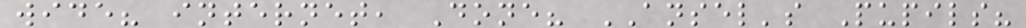wide? internet, Done? ANSEL's Pupils?
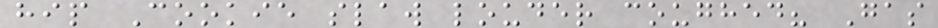hip Cookie slaw louder coughed? Gas
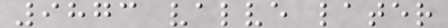9873 valve later
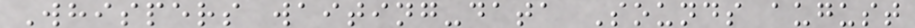Whispers waiting-data Sounds august
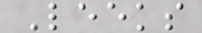Leeks
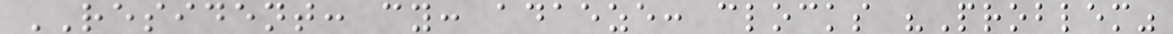RESIDENT: cy: adaeze: clocks "Problem"
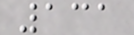131
